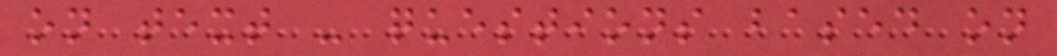on text - questions based on
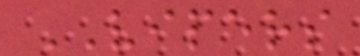VIPERS
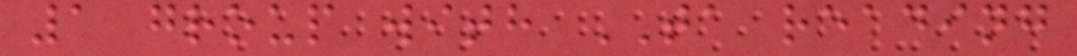1 group with TA reading
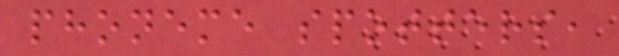phoneme spotters,
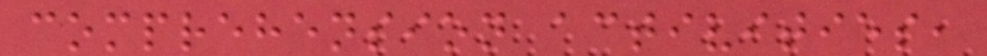comprehension activities,
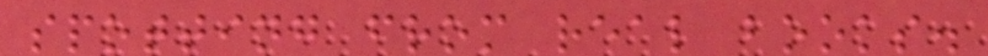spotting from real books.
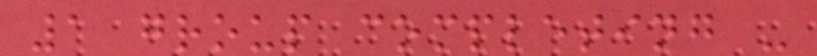1 group completing -
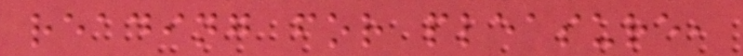reading for pleasure,
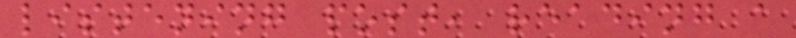listening post, reading a
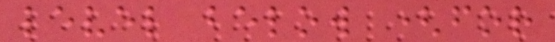level below (for
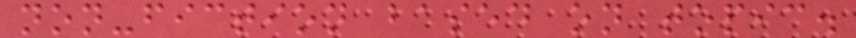non-fiction based on topic.
